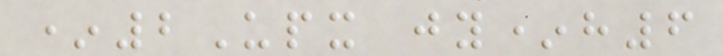*2Upx jy*h6
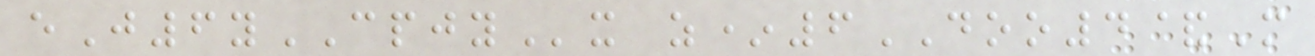eJ6yCPJYx z*6DOO4&M
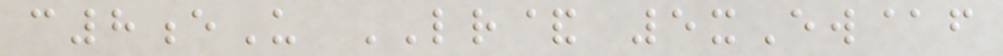c8eU LR& 5xEw@f
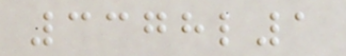3378l1
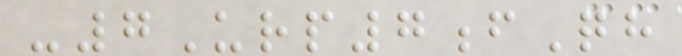-7Urp7fQh
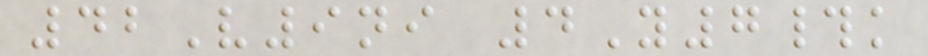42V9ni 4Y7#k
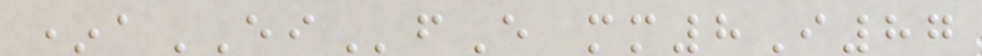*aEIfE mm8I87
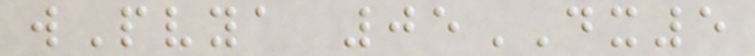wPvya 05DX5
